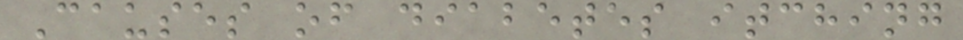Causes of diabetes itching
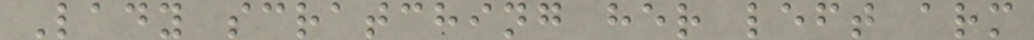Lady scratching her left arm
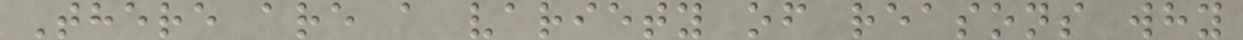There are a variety of reasons why
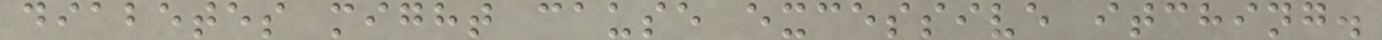diabetes might cause excessive itching.
